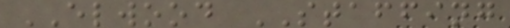ELWOOD STAFFING
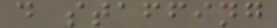d staffing
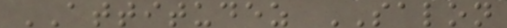ATTITUDEZ SALON
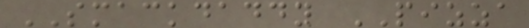SMACKDADDY PIZZA
